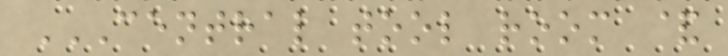CENTRAL TOOL ROOM &
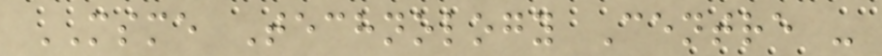MSME Technology Centre -
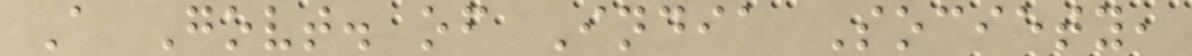A Govt. of India Society,
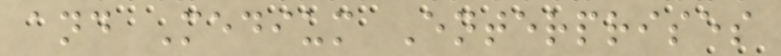and Medium Enterprises
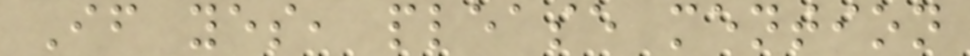If yes, please mention
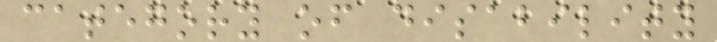category of disability
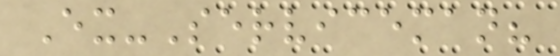Ex-Serviceman?
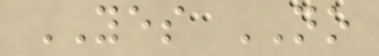YES NO
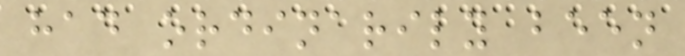had ordinarily been
